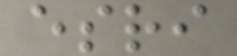esri
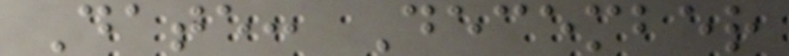Date: December
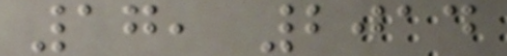17, 2014
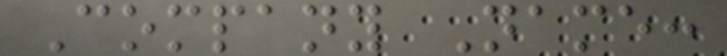Company Name:
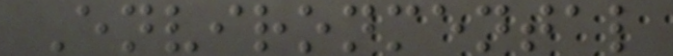Environmental
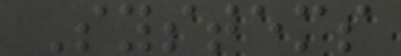Systems
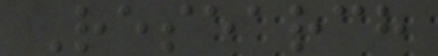Research
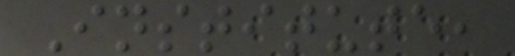Institute,
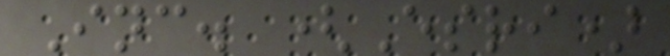Inc. (Esri)
